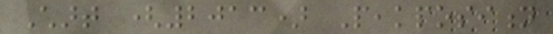Chart (2013) Peakposition
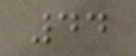44
